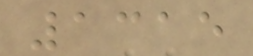1315
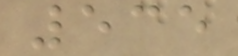535
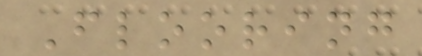Flooring
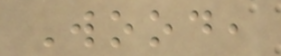Wood,
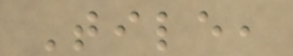Tile,
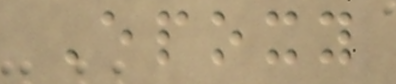Epoxy
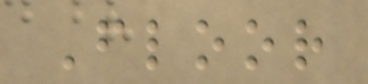Floor
